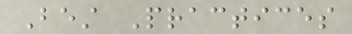Best Practices
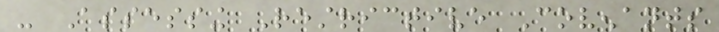- Assessing Restrictive Covenants
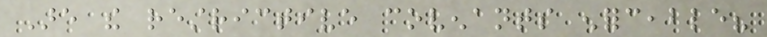Are the restrictive covenants enforceable?
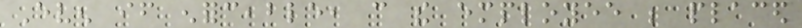Even if enforceable, can the employee be placed
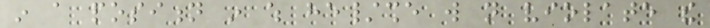in a position in which he/she will not violate the
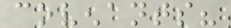covenants?
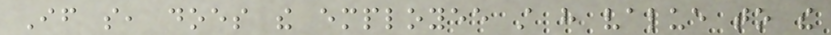If so, does the employee still have value to the
